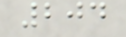204
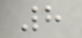8
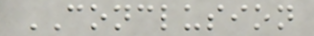CONCLUSION
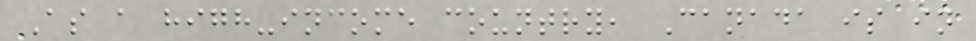As a high-income country, Canada is in
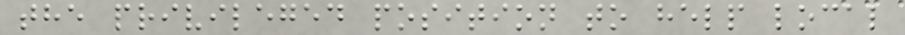the privileged position to help local
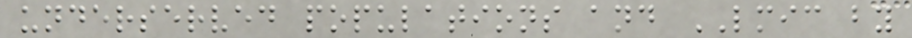underserved populations and LMIC by
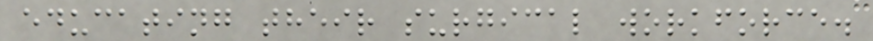educating their surgical workforce.
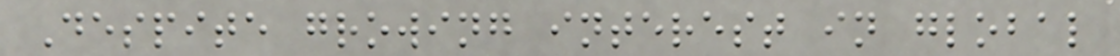Despite growing interest in global
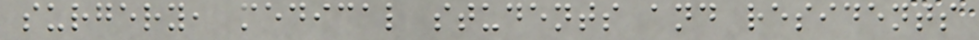surgery, medical students and residents
